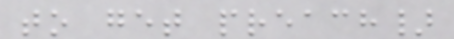to get preach}
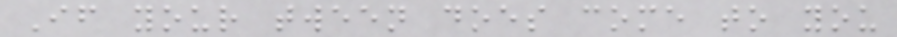If your tween does come to you
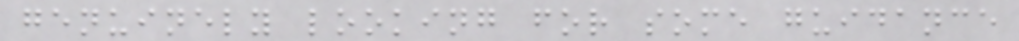genuinely looking for some guidance
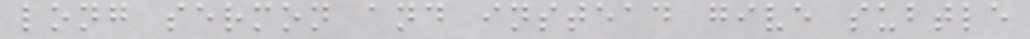long sermon and instead give subtle
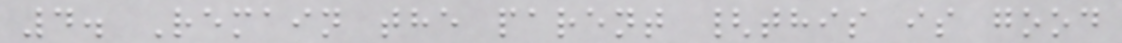4. Remain the parent {this is good
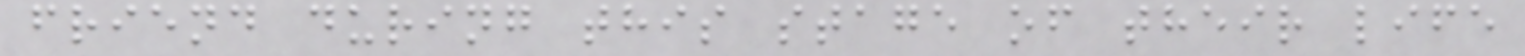friend during this stage of their life
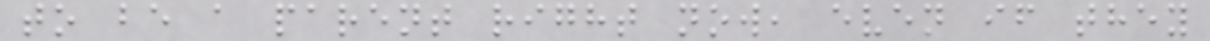to be a parent right now, even if they
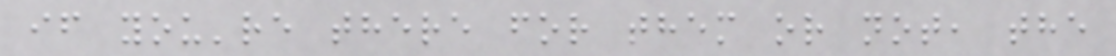if you're there for them or not, the
